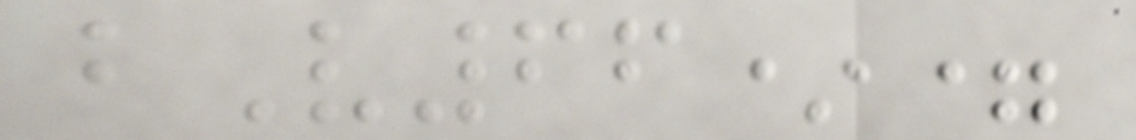bV66*=
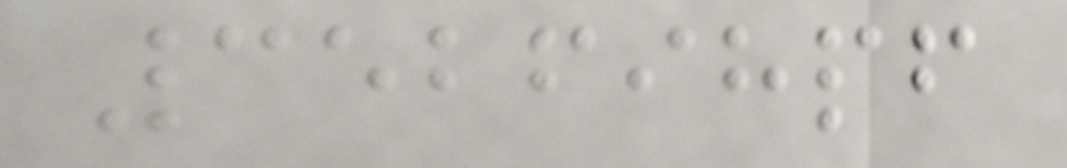352698pf
